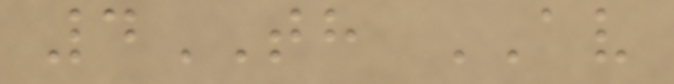4TH AV
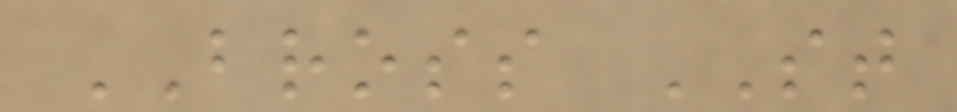BROSS ST
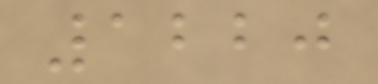1220
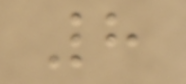8
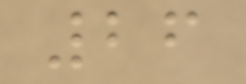26
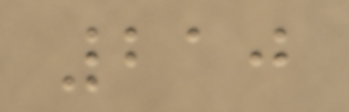210
